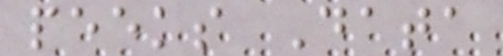peeks Data
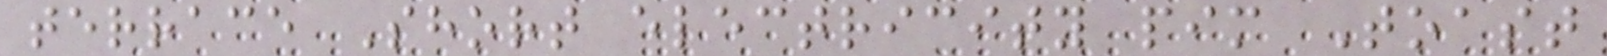terrace Short electricity pim Toast
